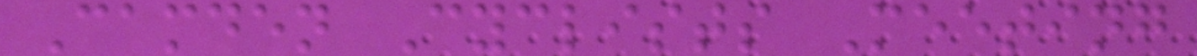Camden Cyclists Meeting
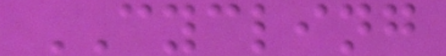CYCLING
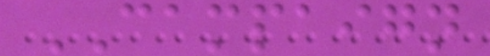CAMPAIGN
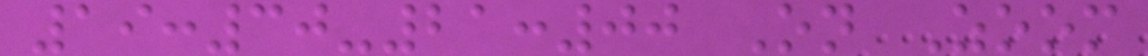19:30-21:00 On Zoom
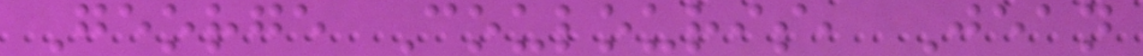George Coulouris, Jean
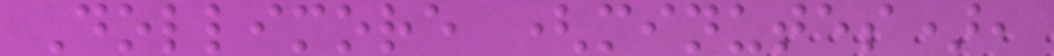Dollimore (minutes),
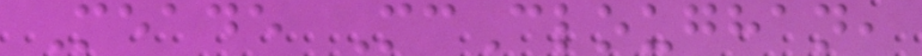Meade McCloughan,
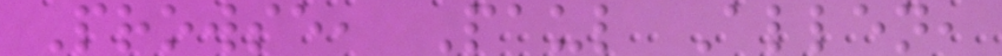Prowse, Paul Allen,
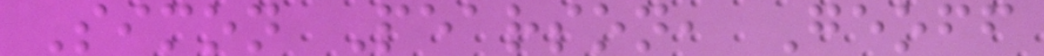Simon Pearson, Geoff
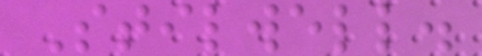Stilwell.
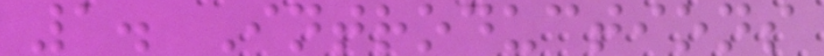1. Introductions
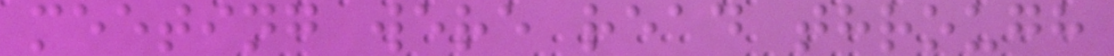meeting were read through
